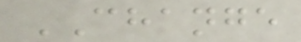CHANGE
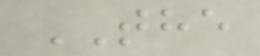THE
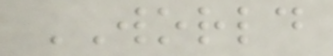WORLD
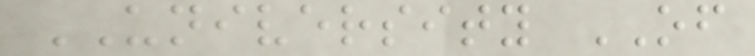UNIVERSITY OF
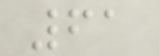61
